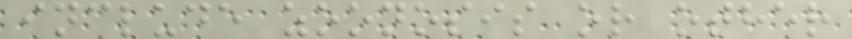include zoonosis or other
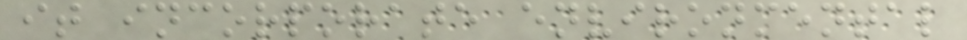it incorporate environmental
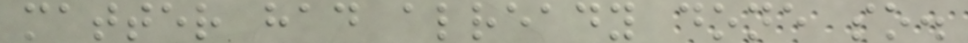matter had already done so.
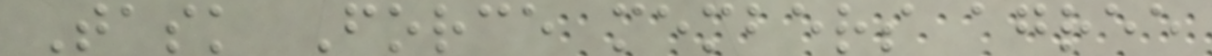Task Force members agree
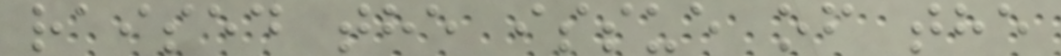raised the issue of the
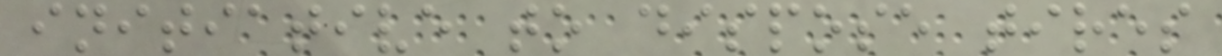initiative to dispose tires
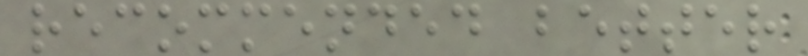recommended better
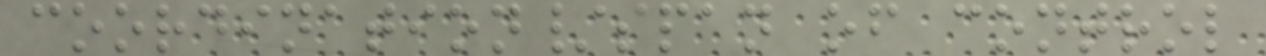coordination/span of control
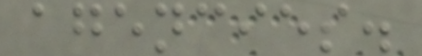agencies.
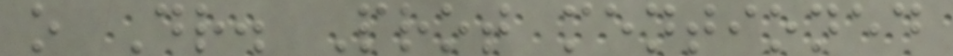o Dr. Prot mentioned
